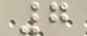7
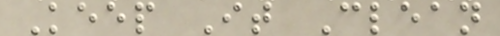Keep It Clean
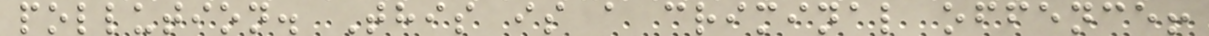pollution. This is a criminal offence!
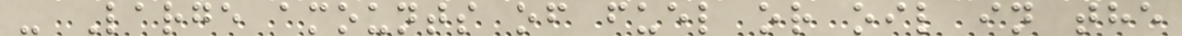- Large amounts of fuel or oil in the
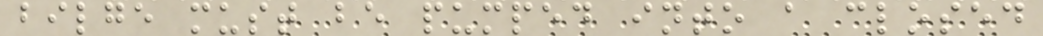bilge must be pumped into a closed
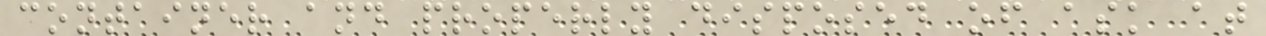container and properly disposed of ask at
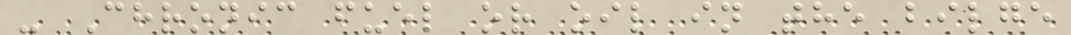- Chronic fuel or oil in the bilge
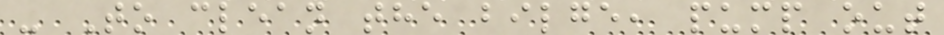- To clean the bilge, pump out
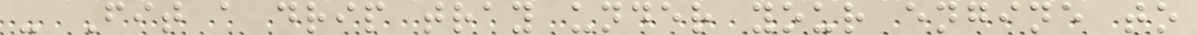- Fit a drip tray under your engine to
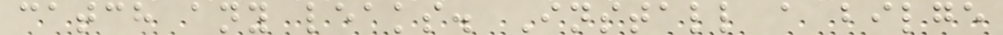catch any leaks. Install a bilge
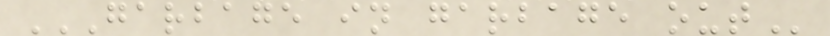GARBAGE IN GARBAGE OUT
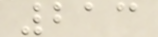213
